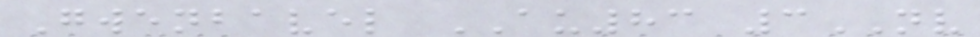Gwenbavel AU83 3NV
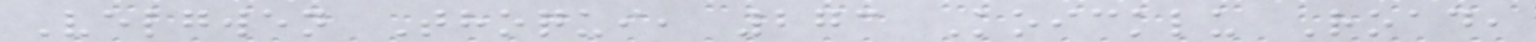Velgwen Thoqui, 273 Koicklu Road,
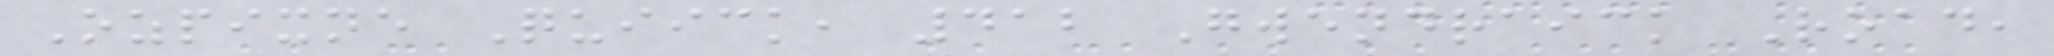Ozpixne Quiick, 412 Gwendraick Road,
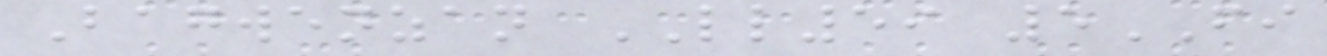Bagwenzan LL59 5FI
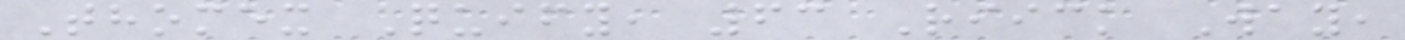Thomex Quify, 63 Riick Way,
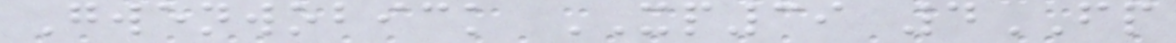Gwenwobick XP39 4FP
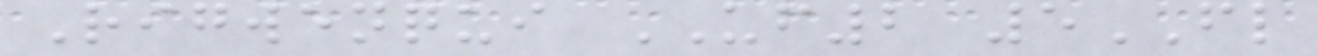Rigwenqui UF2 5FL
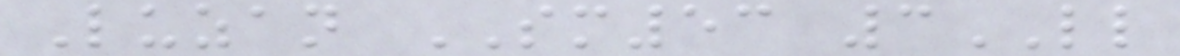Luzan SM53 3LL
